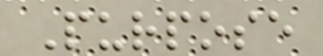Purpose
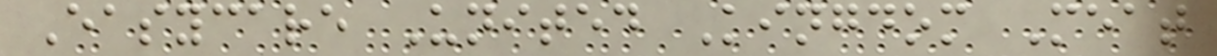Easycare United Kingdom Meat
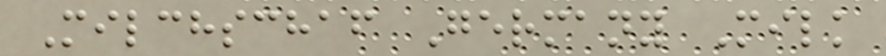Milchschaf Germany Milk
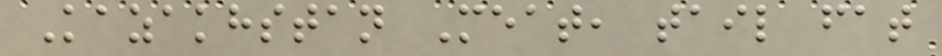Kazakhstan Meat, tail fat
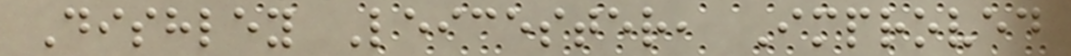Dishley Leicester, Improved
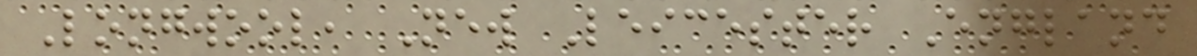Longwool, New Leicester England
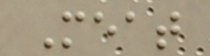Meat
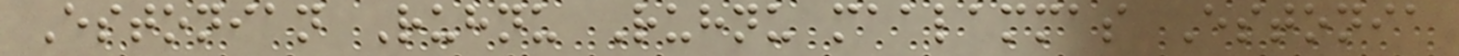Estonian Ruhnu Ruhnu maalammas Estonia
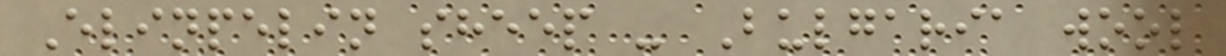Elinpelin sheep - Bulgaria wool
